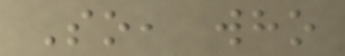So, who
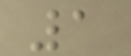1
